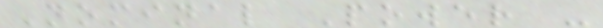Nominal Power -
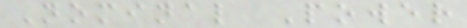Nominal Power
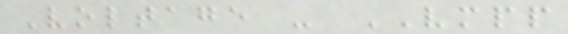Voltage - VMPP
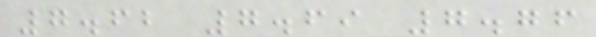7.62 7.69 7.76
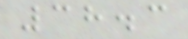38.3
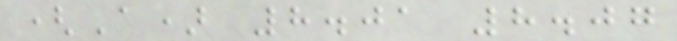(A) 8.01 8.07
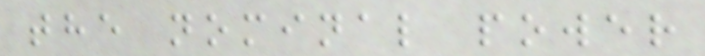the nominal power
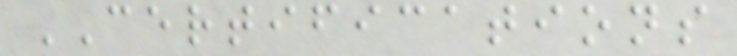CERTIFICATIONS
